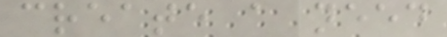create a need
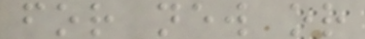for new or
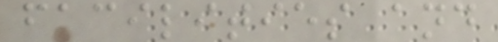facilities and
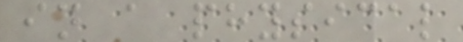in a physical
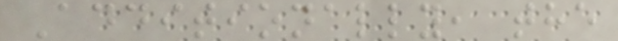Additionally, the
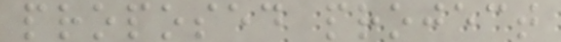proposed project
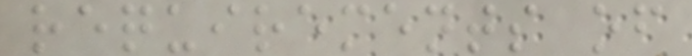requirements of
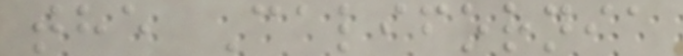the California
